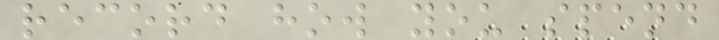record how you spend
